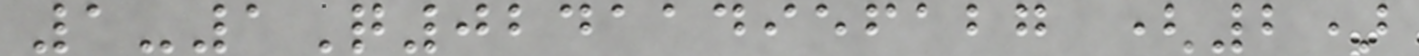1-1Q024114956127 (2)
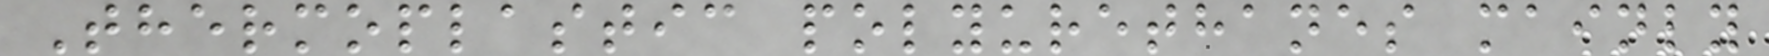Thermoplastic polyurethanes mainly
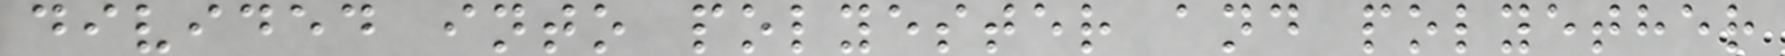divided into polyester and polyether
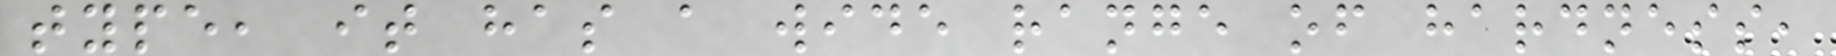type, it has a wide range of hardness,
